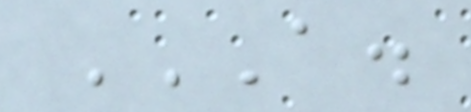A.
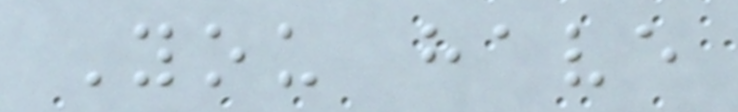You have
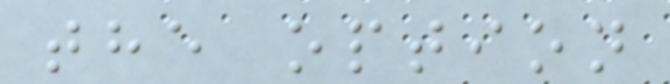the option
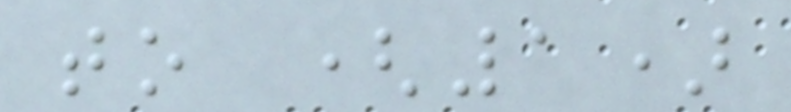to (1)
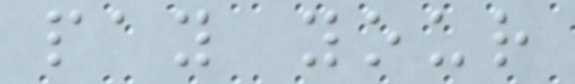pay your
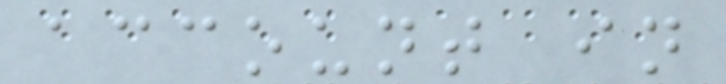account in
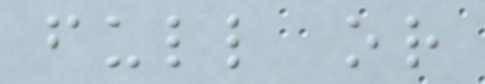full or
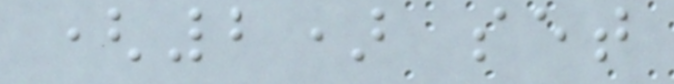(2) set
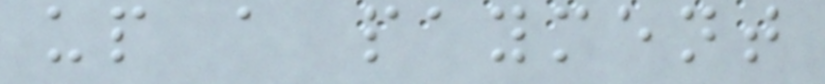up a payment
